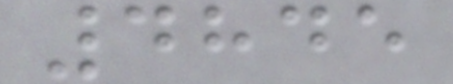4845
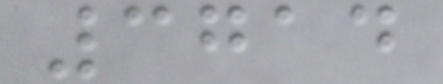3714
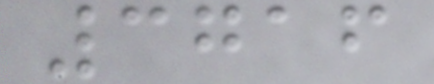3716
